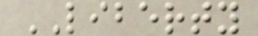LIBERTY
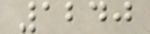1240
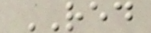RED
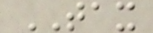TAX
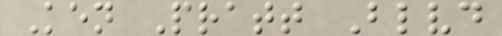Ken Pratt Blvd
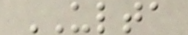ULTA
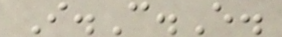I.C.E.
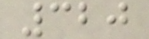320
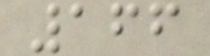166
